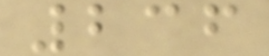236
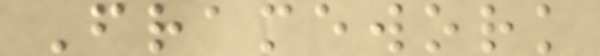Framework
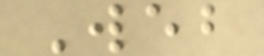Web
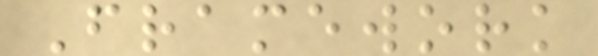Framework
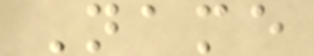Name
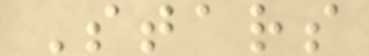Stars
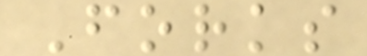Forks
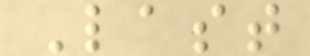Last
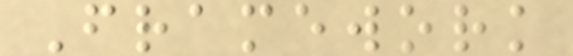Framework
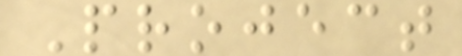Project
